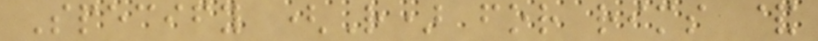Specify (R) for rims &
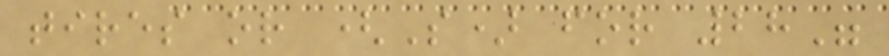tires or (S) for 28"
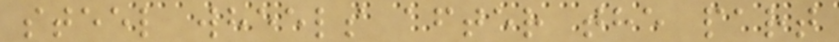steel wheels after the part
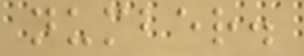number.
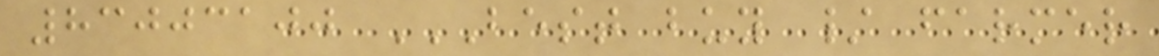83003100 BEST BUY / FARMER
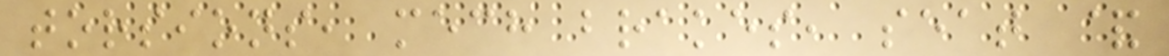torsions, mech brakes, seat &
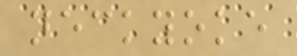neckyoke
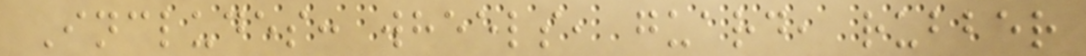Includes: wheels, guard, rubber
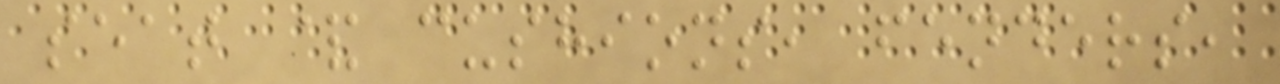seat & cushions, fenders,
